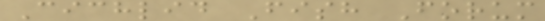Cichlid Fish Forum
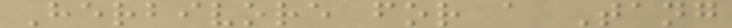Herbivore for a Tang
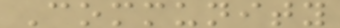Community
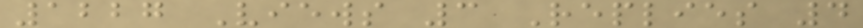1227 Views 3 Replies 4
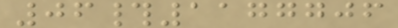06#1177706
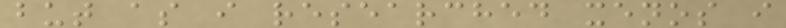but as i researched xenos i
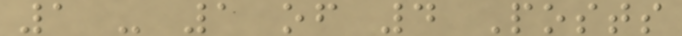1 - 1 of 4 Posts
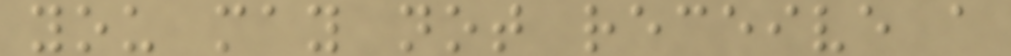you may not receive a
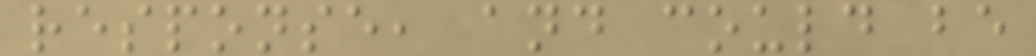response, and could be
